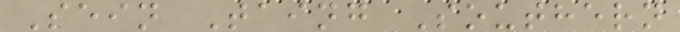Sein Taing Southern
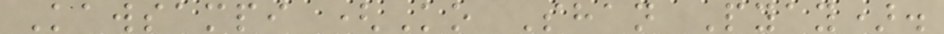Kawsampi (Ko Shan Pyay).
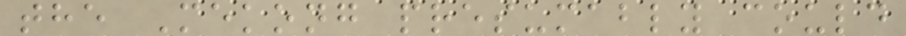the Mekong presumably could
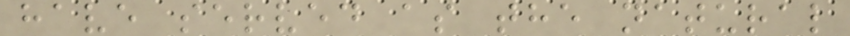have served as the natural
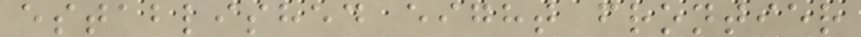established eight frontier
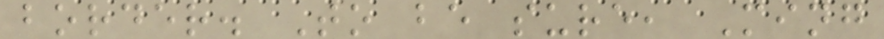border. To be sure, Ming
